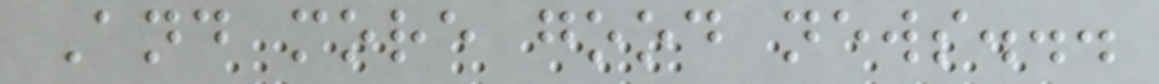And more good news...
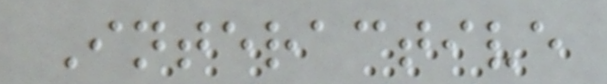Interactive
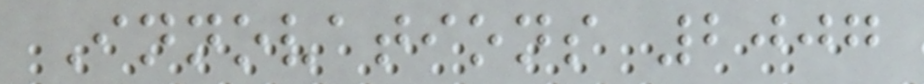Innovations 2007
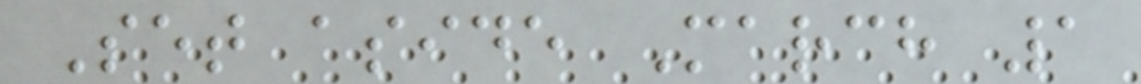Set aside March 1
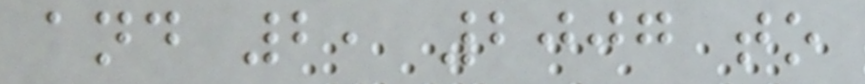and 2, 2007 to
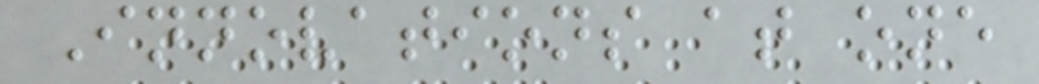Innovations at one
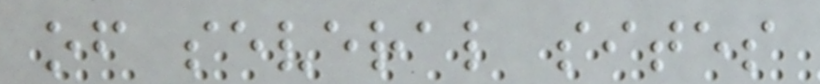of several sites
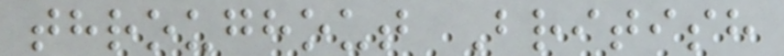throughout British
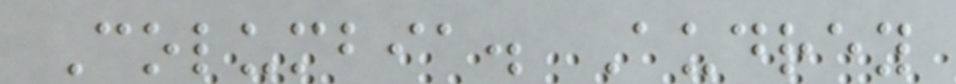Columbia. Audrey
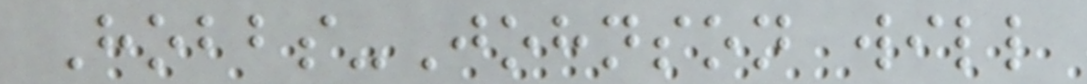Hobbs-Johnson will
